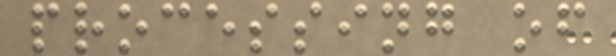processing of
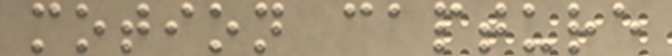motion capture
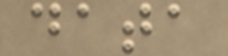data
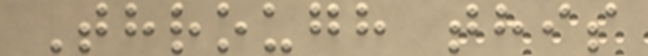Through this
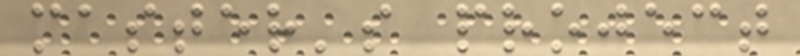master's project
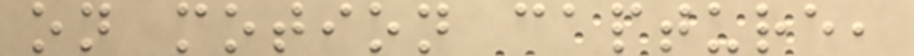on motion capture,
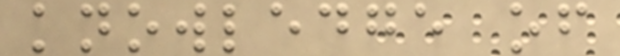knowledge of
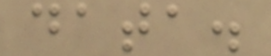data.
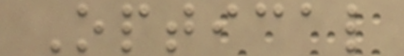Optical
